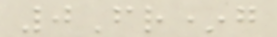0Fr*g
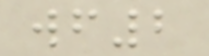wf2
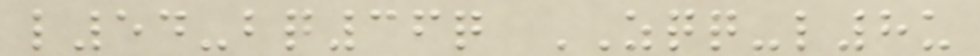l54-bq36q ZQQ-l8u
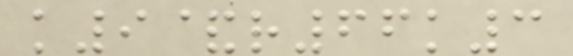k9&r66k3
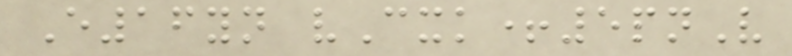E16yn vCxk+5pnV
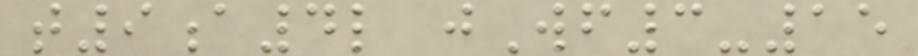t9a4l jWf3-15
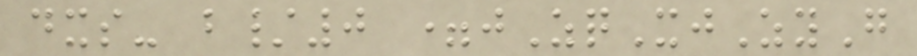dxs- b/0 =jZqXjZyG
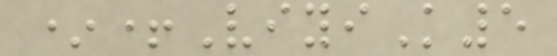*+ViyiK5
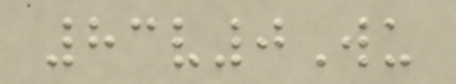83v0Wu
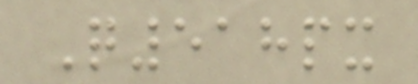Q518px
